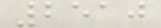2510
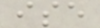ise
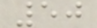50
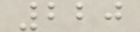220
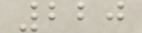220
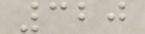320
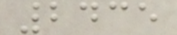2435
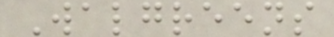Walgreens
